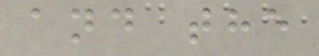and the
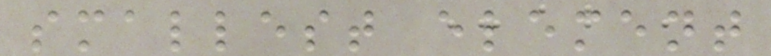smallest element
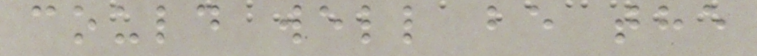could well be the
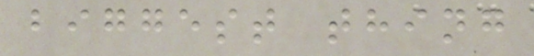biggest thing
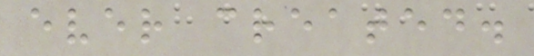ever created.
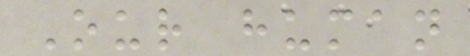Our human
